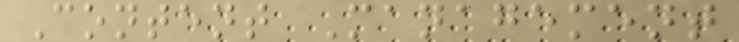Content Management
